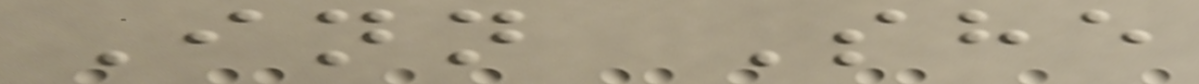Inn She
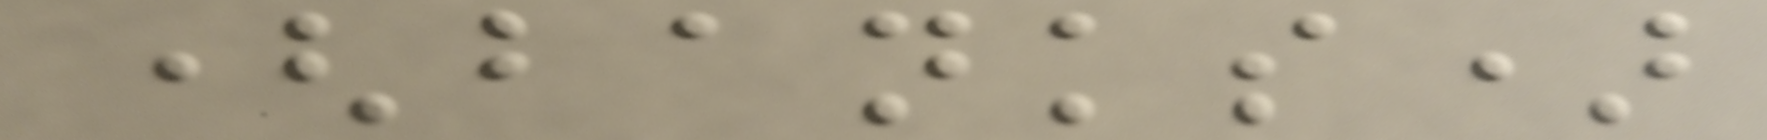(banks)
